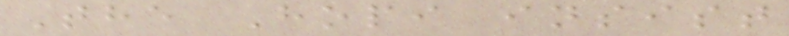The Hopi insist
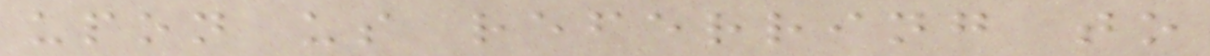upon us referring to
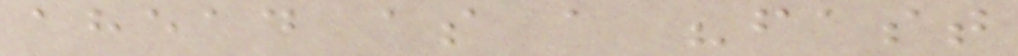ahead as a "fast
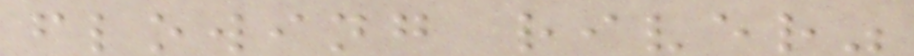flowing river"
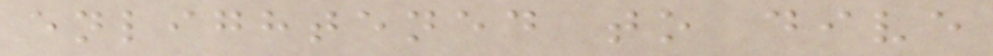enlightened to dive
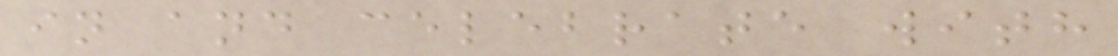in and celebrate with
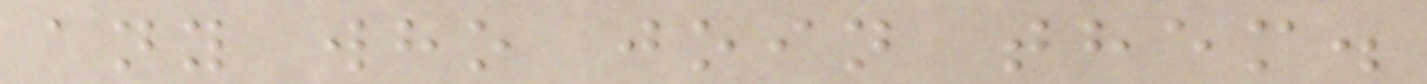any who join them.
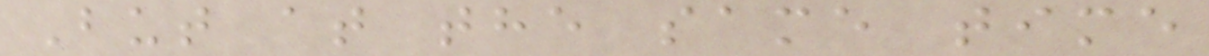But at the same time
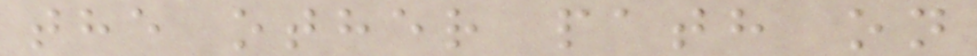the other path on
